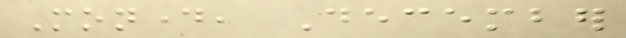Monday, December
